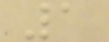1
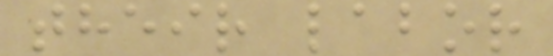their labor
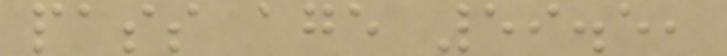pass age 59.5,
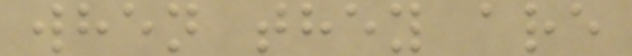when they are
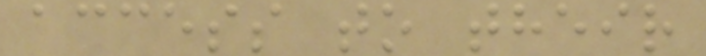access to their
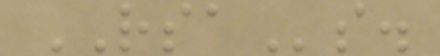RSAs.
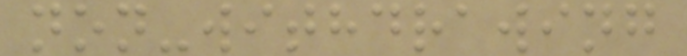non-withdrawing
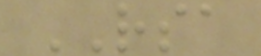RSA
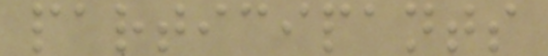participants
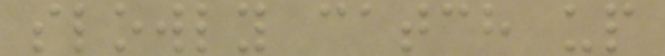slowly catch up
